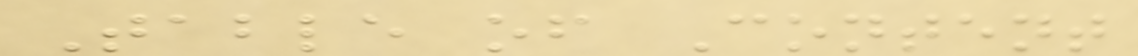Table of Content
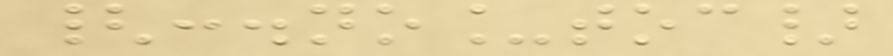{:.no_toc}
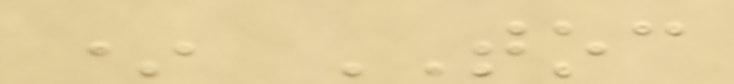* TOC
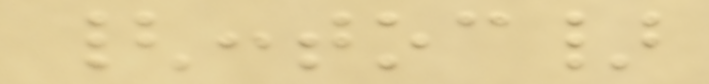{:toc}
